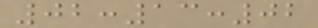02:13:02
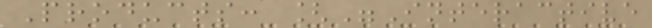Products: ["Interactive
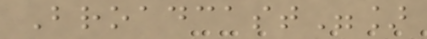Broadcast"]
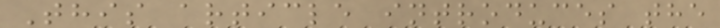This article introduces the
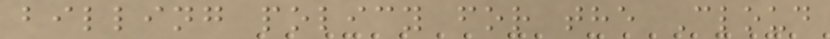billing policy for the Cloud
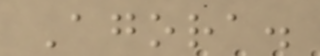Agora.
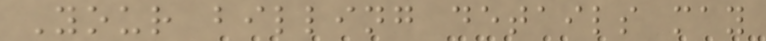Your billing details may
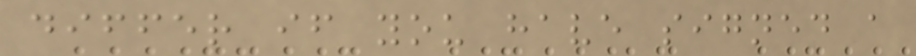differ if you have signed a
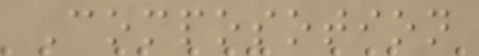Composotion
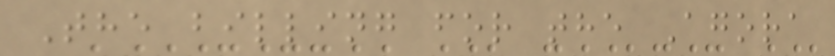The billing for the Agora
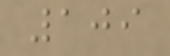109
